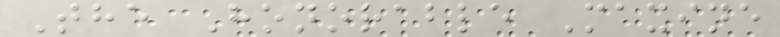The Honorable Maxine
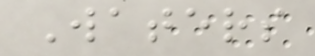Waters
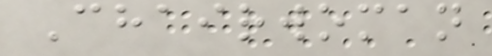Chairwoman
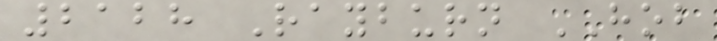2128 Rayburn HOB
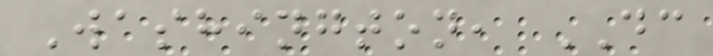Washington, DC
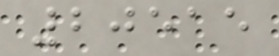20515
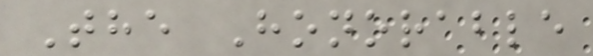The Honorable
